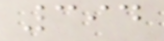394
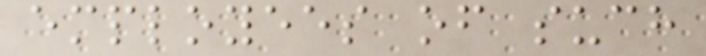employees of such
